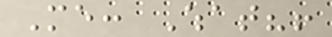Me: What?!
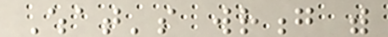What's wrong with
